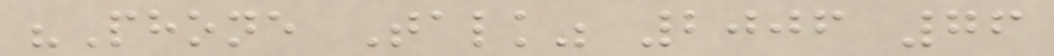"Phone Talk" 2006 76
